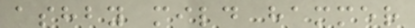ashby mild hammer
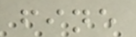fine
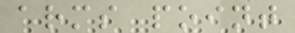arms point
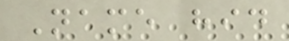Name hid
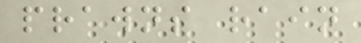prawns rain
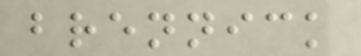brennick
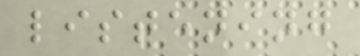listening
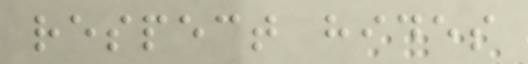respect hides
